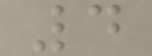4
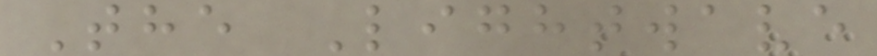The Lightwave
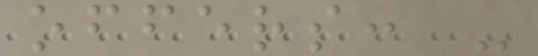offers: -
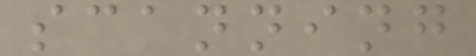scanning
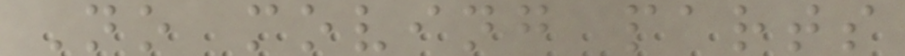No moving parts
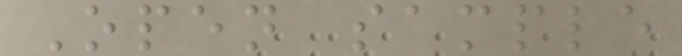Open sample
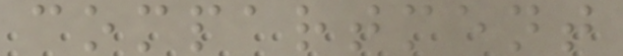compartment
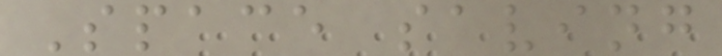Space saving
